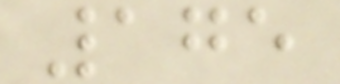175
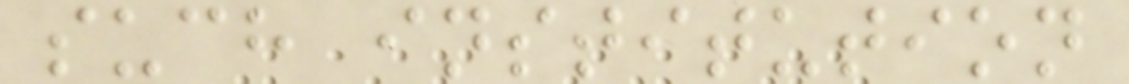such institution
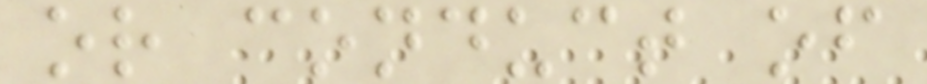or conduct of
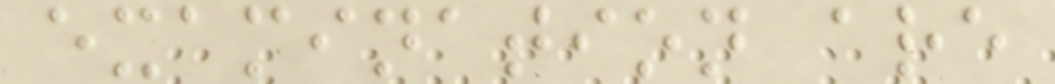examination are
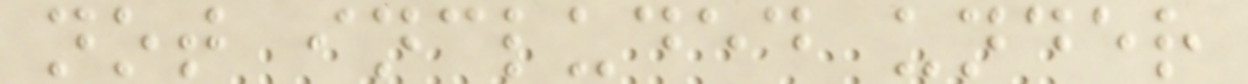not included under
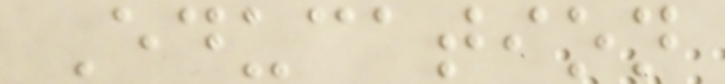Education
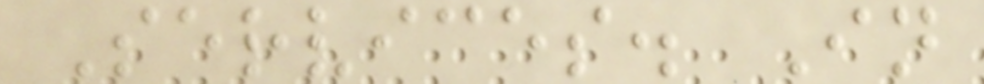Services. In
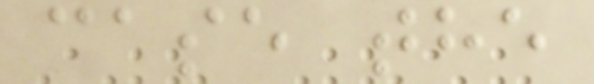case the
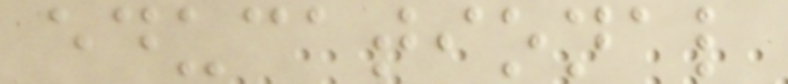educational
